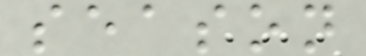season
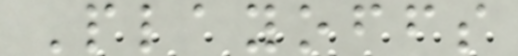Playoffs
